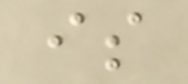is
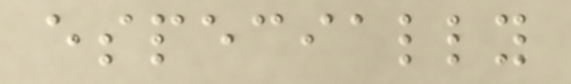especially
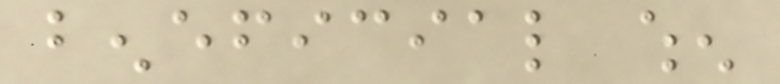beneficial when
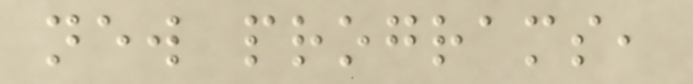new programs,
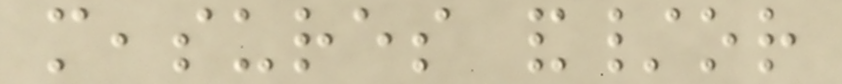measures and/or
